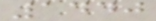1440
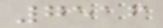7516
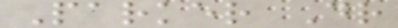Parker Dr
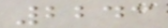2243
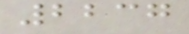2237
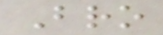Bro
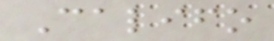Califo
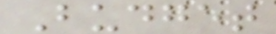Budget
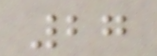27
